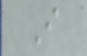I
